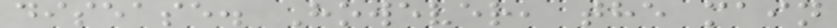disease. However, the main
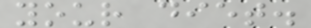your diet.
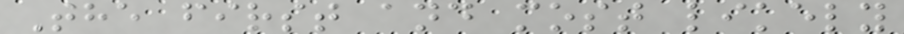The first and most likely
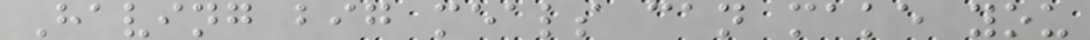Having big meals can make you
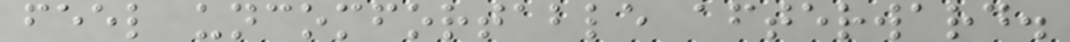feel uncomfortable afterward.
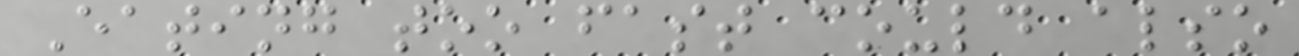Eating too fast could also
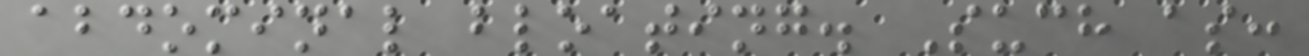abdominal bloating. Such as:
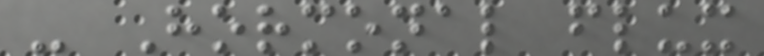- Hormonal flux
